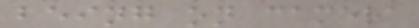being on camera
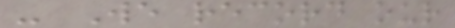- We record our
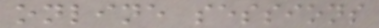online sessions
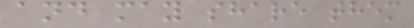and may share them
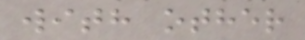with other
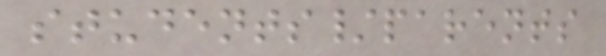students/parents
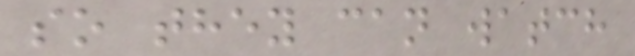so they can watch
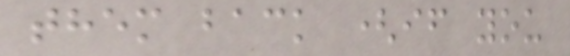them back (if you
